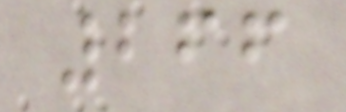266
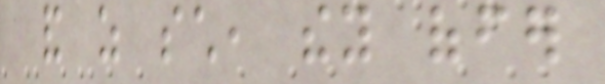and as such, they offer
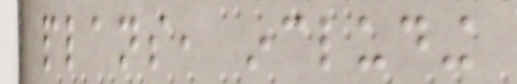plans, including
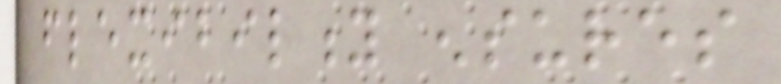flexibility ensures
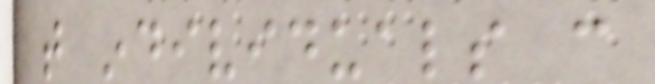that individuals can
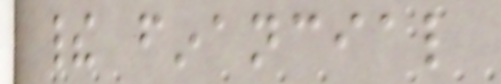their financial
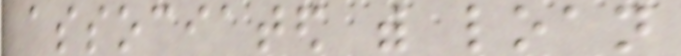associated with loan
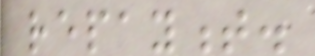repayment.
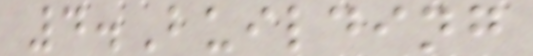4.Building
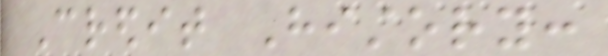Credit History:
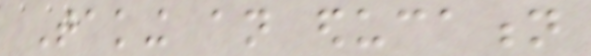Taking an education
